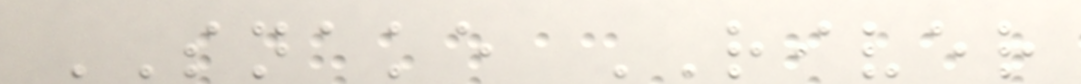SNAKE RIVER
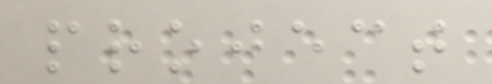project
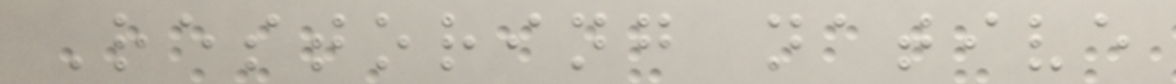Restoring native
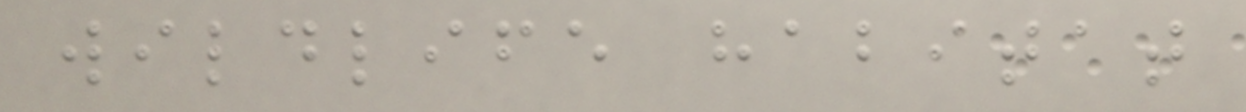wildlife habitat
